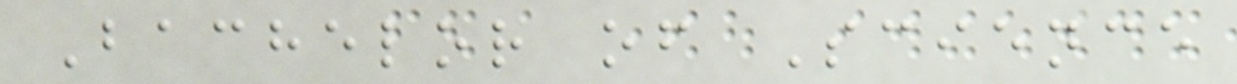Bachelor of Science
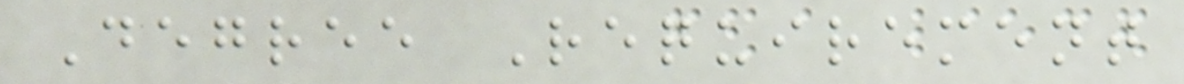Degree Requirement
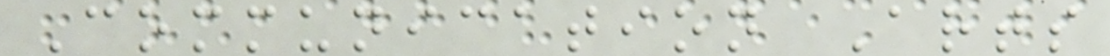Communication Arts
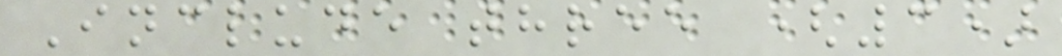Include three (3)
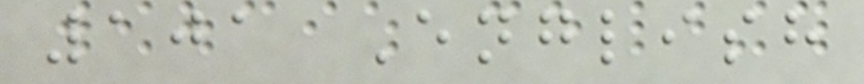101 English
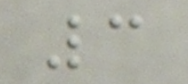3
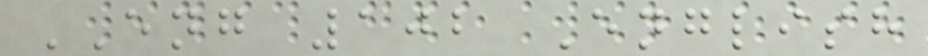ENG 102 English
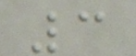3
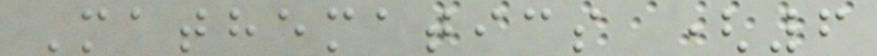Mathematics (6
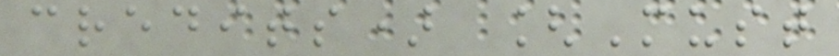credits) [Must
